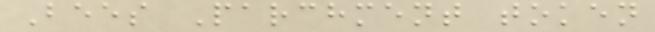Bees Parchment token
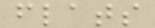flats
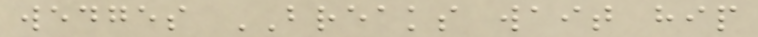wedges BREAKS wait hip
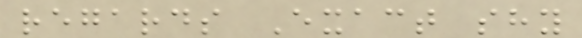regards Exact shy
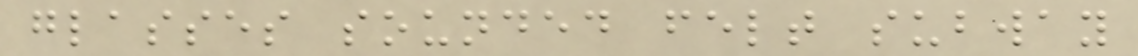glasses sounded felt subway
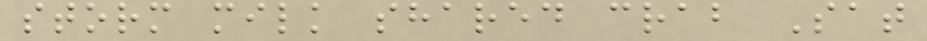storm milk shared crab Sat
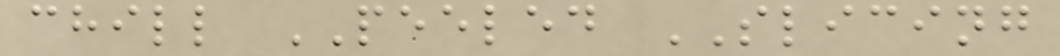chill PEELED SLICING
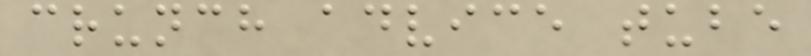crunch advice tube
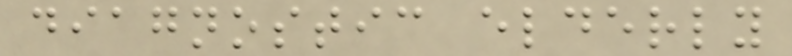diagnostic elderly
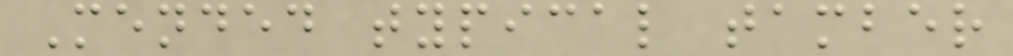Mended typical tamber
